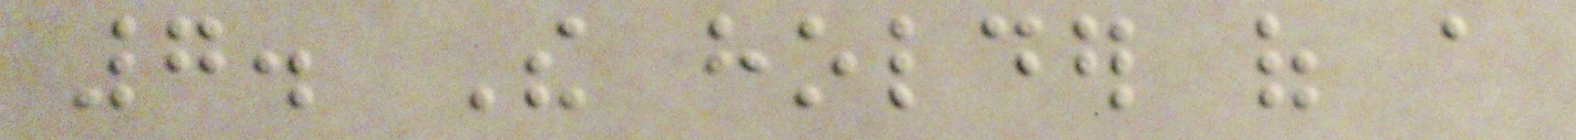7. The holder of a
